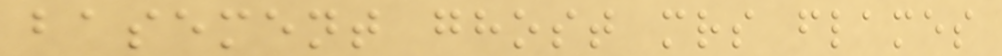basement ghost mrs flames
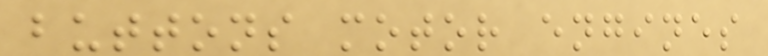buttons motor engines
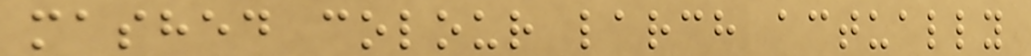mashed colour larch actually
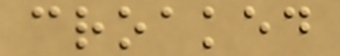croaked
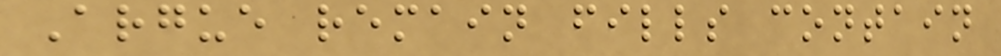Argue remain fills contain
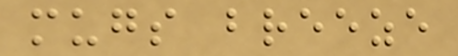mugs breeze
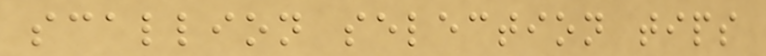scallion selection tips
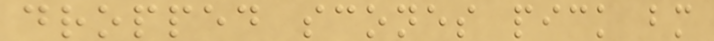dropped scones pick bm
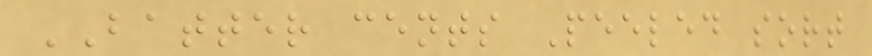BATTER cents Peeled sort
